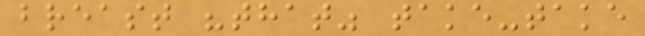breast "that" take-take
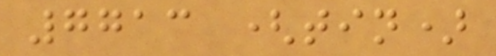7713 (tin)
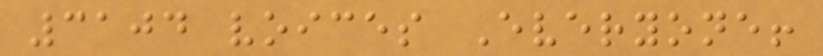3104 voices Everyone!
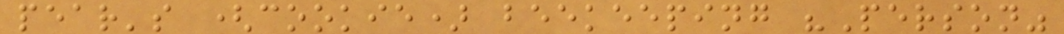pear's (cookie) beekeeping "Person"
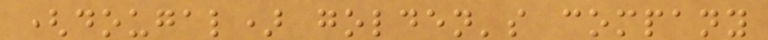(dougal) golden's company
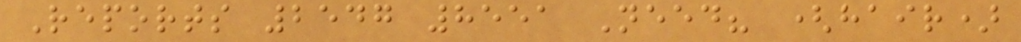Reports 2547 8551 Need? (hair)
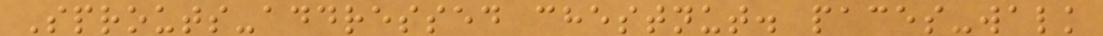Sprouts-addressed chestnut. paces-walk
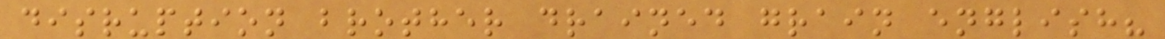disruption brother drained grain english?
